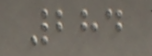284
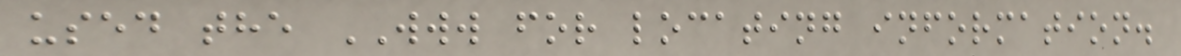used the WWW for locating information.
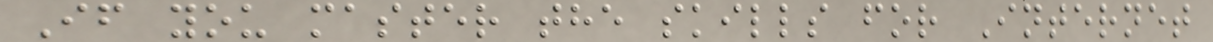If you master the skills for Internet
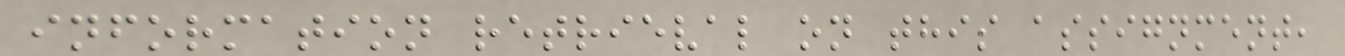information retrieval on this assignment,
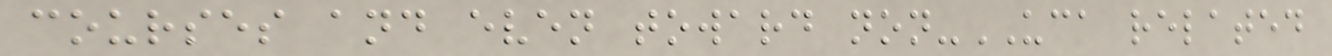courses and even toward non-UCA related
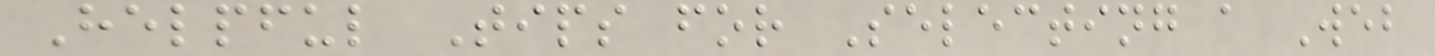Helpful Tips for Selecting a Web
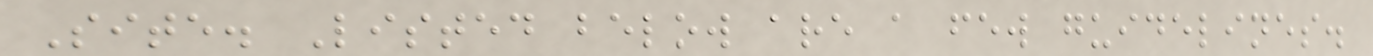Site. Listed below are a few guidelines.
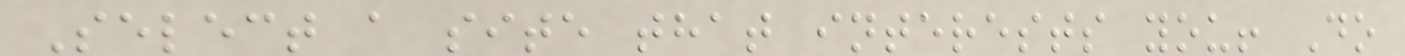Select a site that interests you! Do
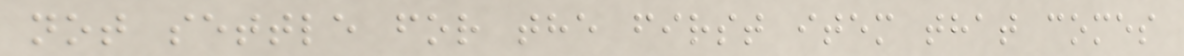not settle for the first item that comes
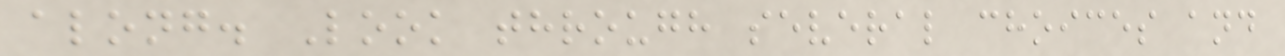along. Look through several choices and
